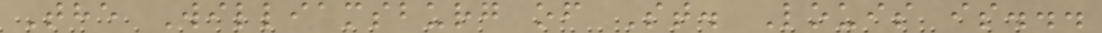The Williamsburg of St. Louis is...
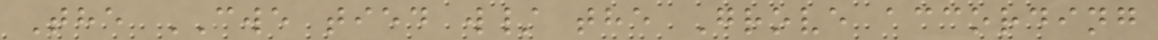The CWE tied w/ the Grove according
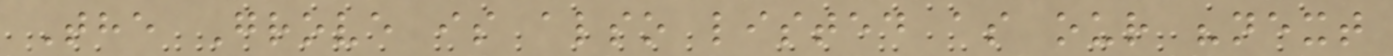The Grove is also listed as our "next
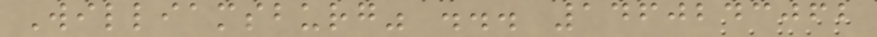Williamsburg" ... 1460243062
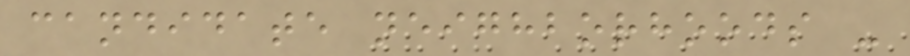candidate neighborhoods -
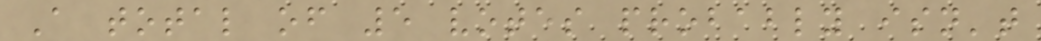A total of 5 votes probably isn't
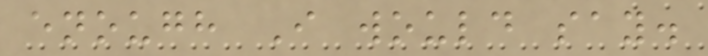enough I would say.
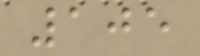105
